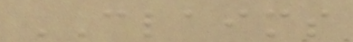CLAIMS
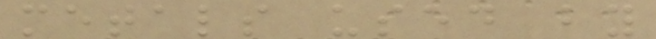metals used by
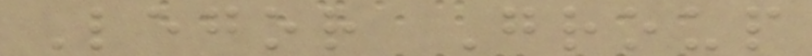Legor Group
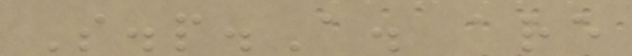S.p.A. are
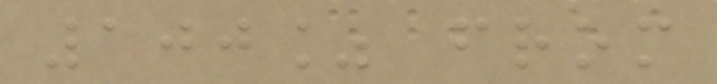100% from
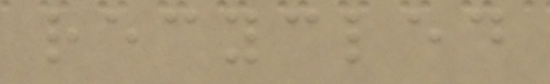recycled
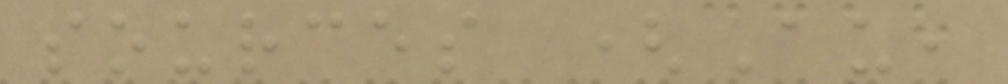sources (Au,
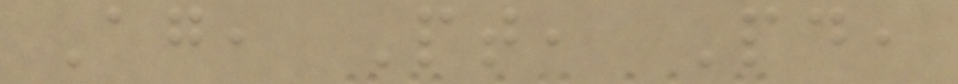Ag, Pt, Pd,
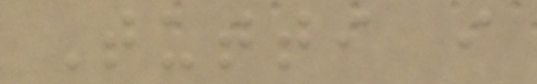Tutti i
